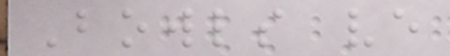Bowls ve
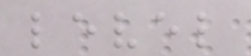level
